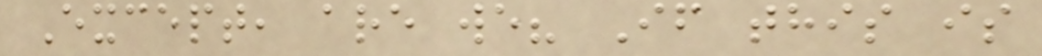Except, are we? If this is
